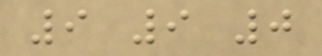9 9 0
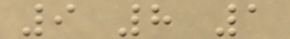9 8 1
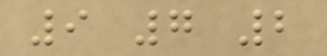9 7 2
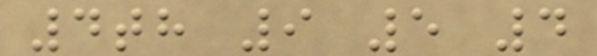4th 9 5 4
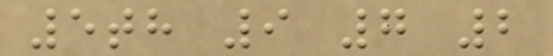5th 9 7 2
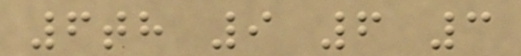6th 9 6 3
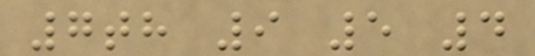7th 9 5 4
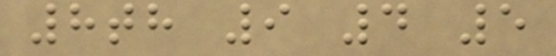8th 9 4 5
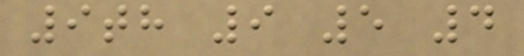9th 9 5 4
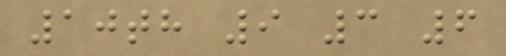10th 9 3 6
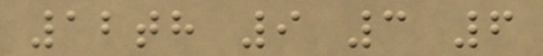12th 9 3 6
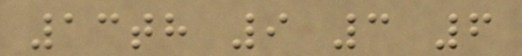13th 9 3 6
